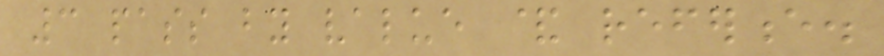3 pass by value & reference.
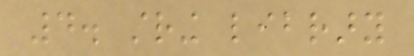4. string library
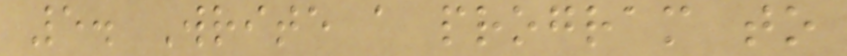5. Write a program to
